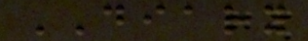DIARY
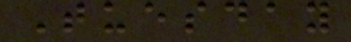Tuesday
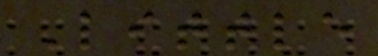Little
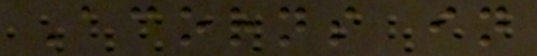Acorns in
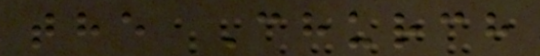the Church
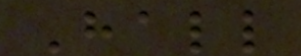Hall
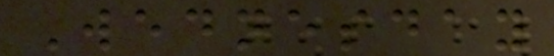Wednesday
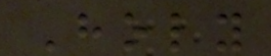Holy
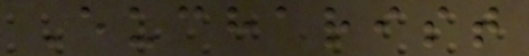Eucharist
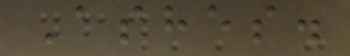Ashes.
